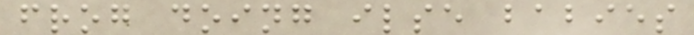frog doing ilse babies
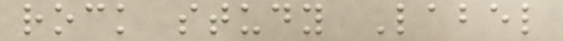rock study Label
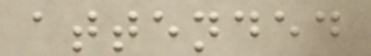attended
